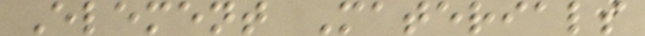Element Materials
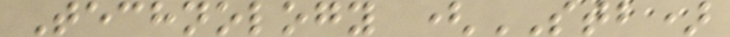Technology (STB)
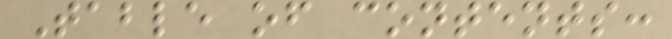Table of contents:
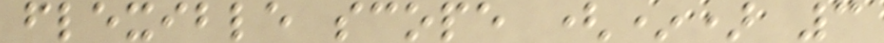flexible scope (*) 3
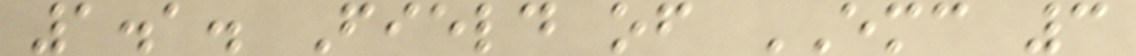1.1. Field of EMC 3
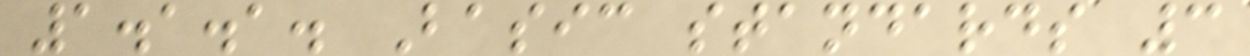1.1.1. Basic standards 3
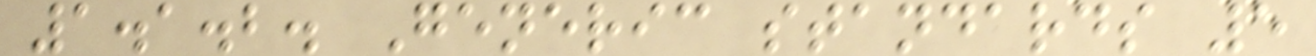1.1.2. Generic standards 5
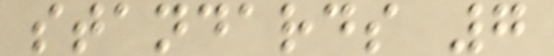standards 7
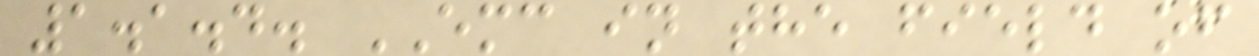1.1.4. EMC in the field of
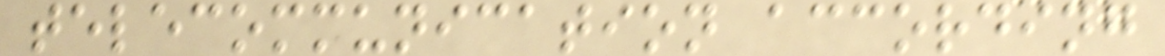telecommunication according
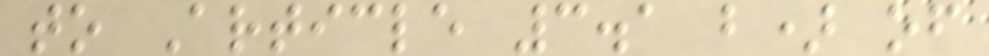to Article 3.1 b) of
